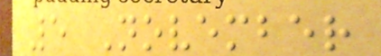5 November
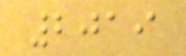2019
